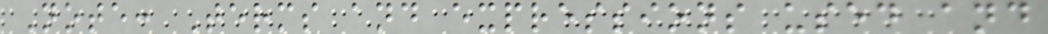Note: Terms and expressions used and
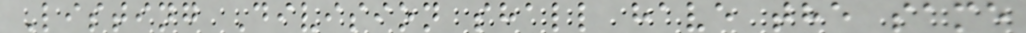Listing Division shall have the same
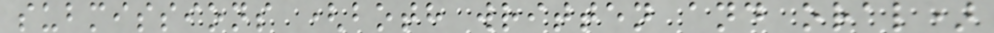submissions (both written and oral)
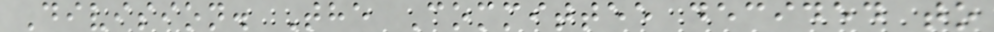Division. The Committee decided to
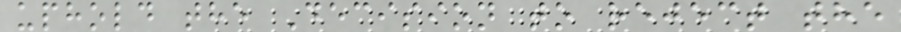uphold the Decision to reject the
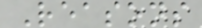Reasons
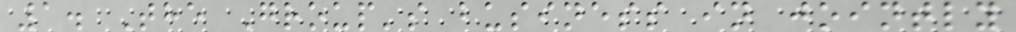1. The Group's business in jointly
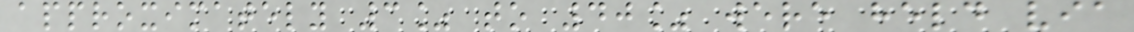approximately 3% to 40% were held via
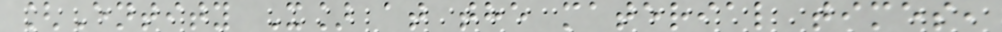[Entity X] at the material times,
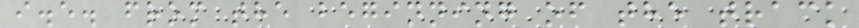i.e. from the beginning of the track
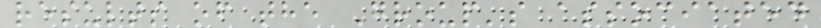results of the Group's associated
